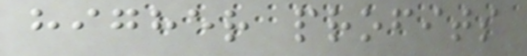higher profits
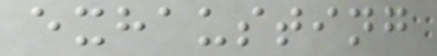exhausting
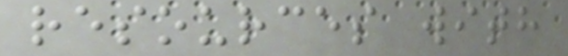resources with
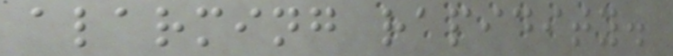alarming rapidity.
